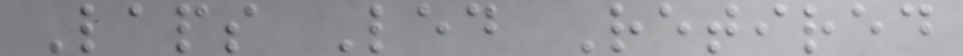Laps Led Retired
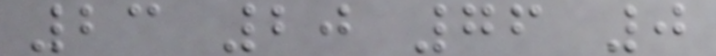23 20 76 0
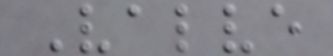Valve
